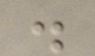.
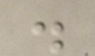.
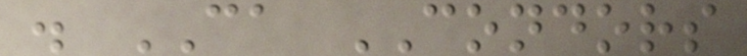. CA CONDORS
